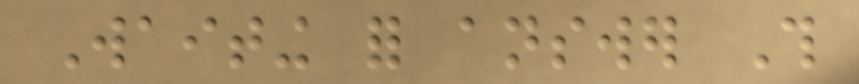Waiting for answer This
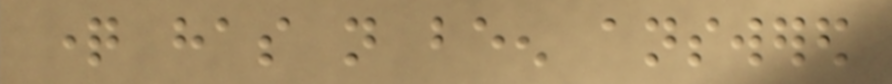question has not been answered
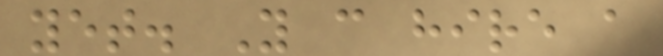yet. You can hire a
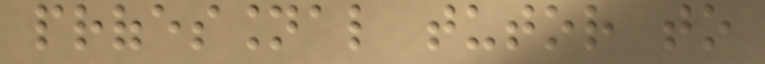professional tutor to
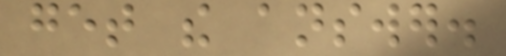get the answer.
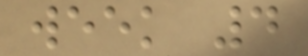week 4
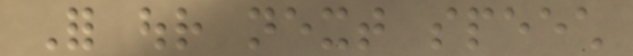For our next speech
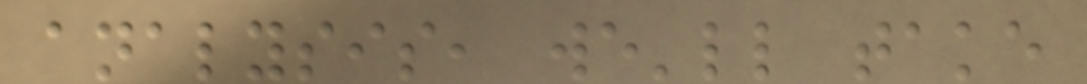analysis, we'll take
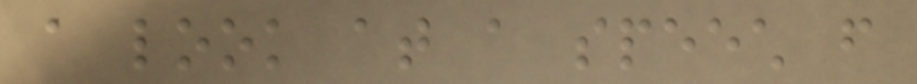a look at a speech from
